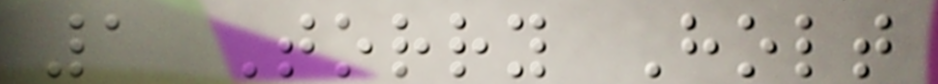1 Torry Holt
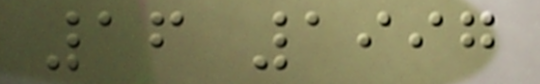16 1997
